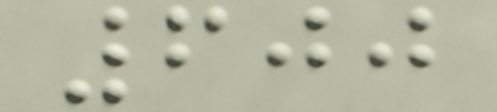600
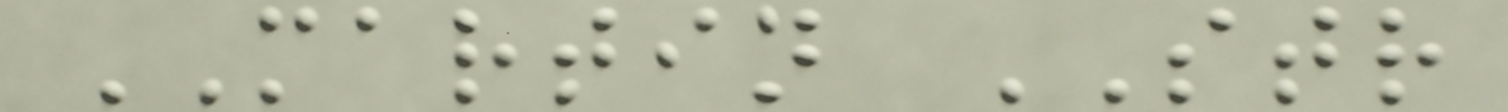MARTIN STR
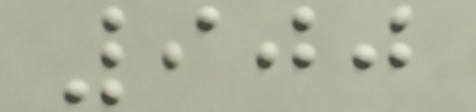900
